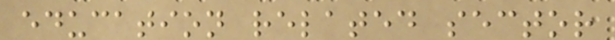education related sector
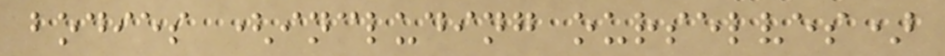bodies (including ourselves)
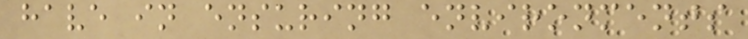have in ensuring environments
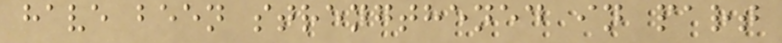have been strengthened in part
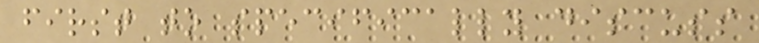first to specifically discuss
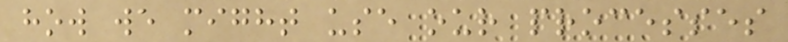how we might use our processes
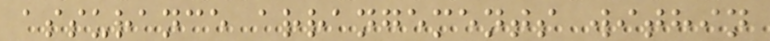assurance arrangements within
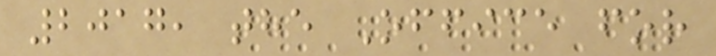2017, the Office for
